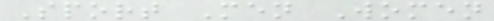Sport Men Women
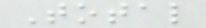Total
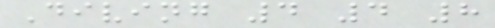Diving 4 4 8
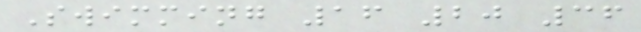Swimming 16 20 36
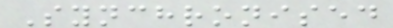Synchronised
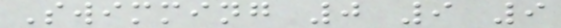Swimming 0 9 9
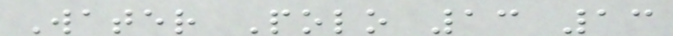Water Polo 13 13
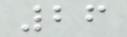26
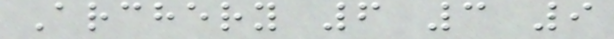Archery 6 3 9
